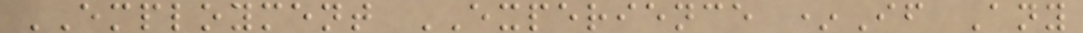EMPLOYMENT EXPERIENCE *If Any
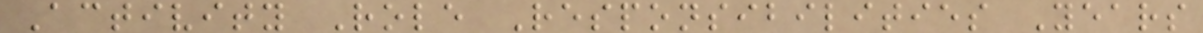Activity Role Responsibilities Years
